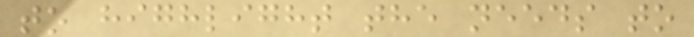to highlight the needs to
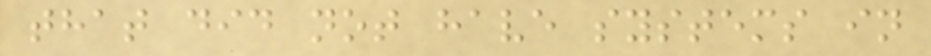that did not have systems in
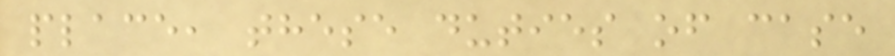place, these duties of case
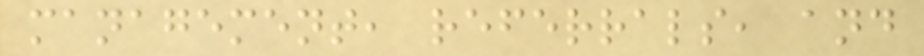management, referrals, and
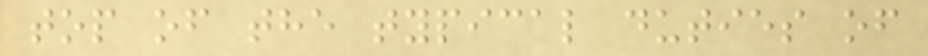top of the typical duties of
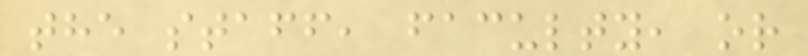the staff, faculty, or
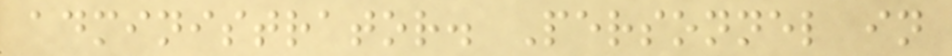administrator. Personnel in
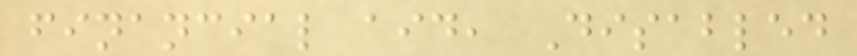financial aid, Disabled
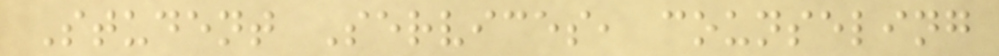Student Services, counseling
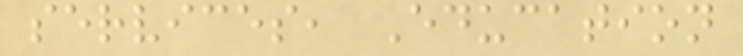services, Education
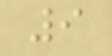9
